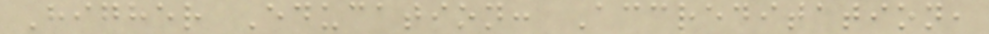Higher Education: Accreditation,
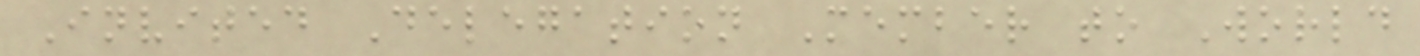Invited Delegation Member to World
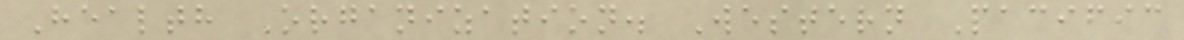Health Organization. Western Pacific
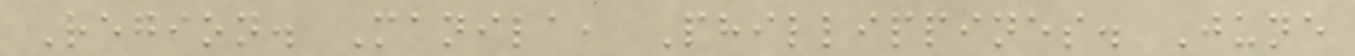Region. Manila, Phillippines. June
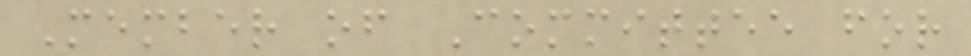Member of Committee for
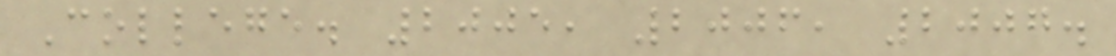College. 2005, 2006, 2007.
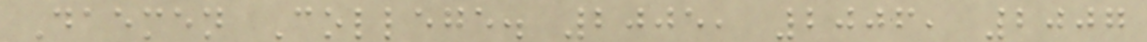Daemen College. 2005, 2006, 2007
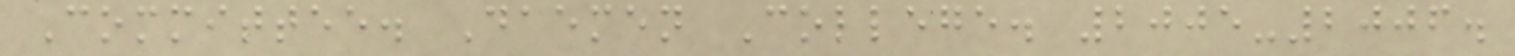Committee. Daemen College. 2005-2006.
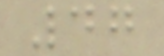47
